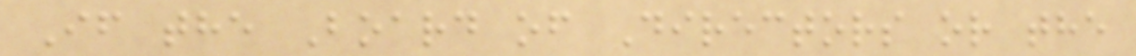If the Board of Directors or the
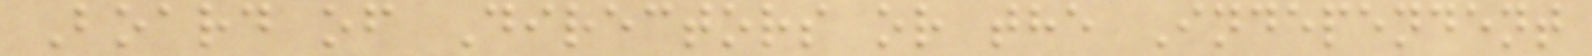Board of Directors or the Independent
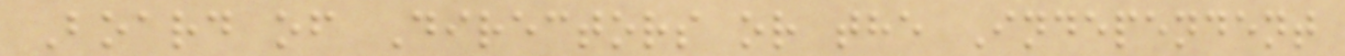Board of Directors or the Independent
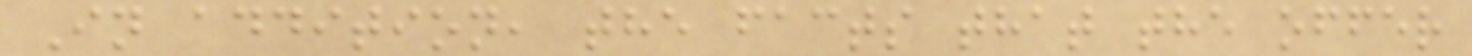In addition, the facts that the offer
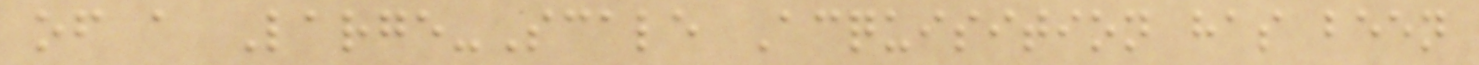of a Large-Scale Acquisition has been
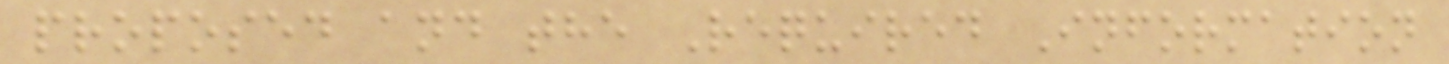proposed and the Required Information
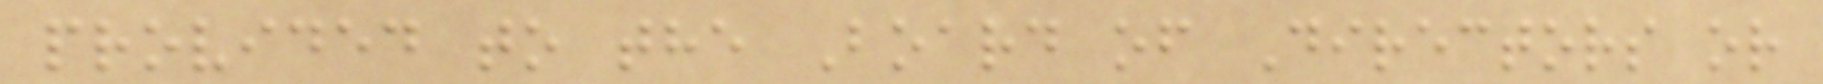provided to the Board of Directors or
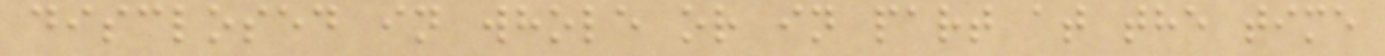disclosed in whole or in part at the time
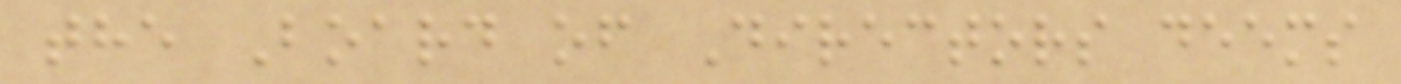the Board of Directors deems
